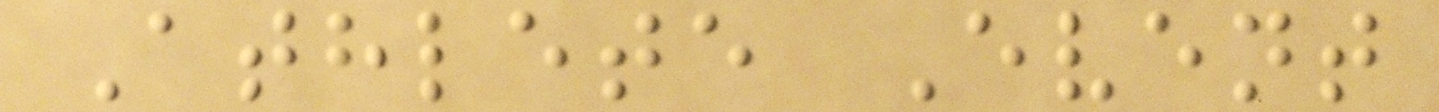Athlete Event
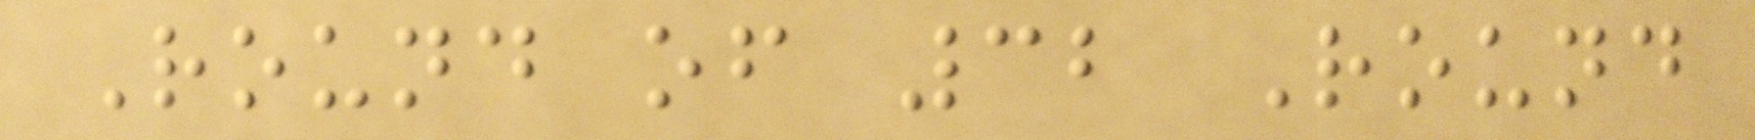Round of 32 Round
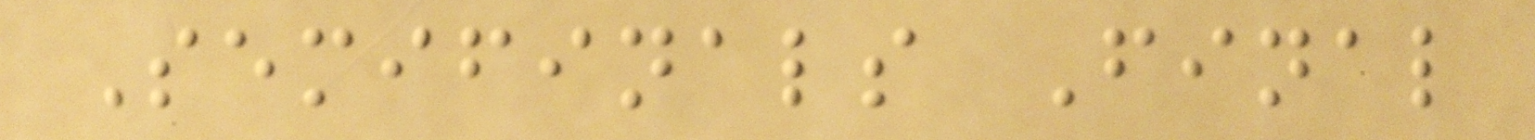Semifinals Final
